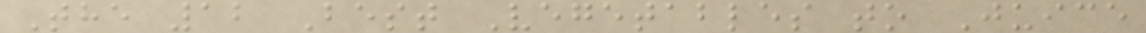The 12 Best Vegetables to Juice
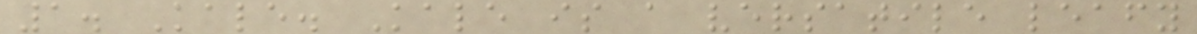1. Kale. Kale is a versatile leafy
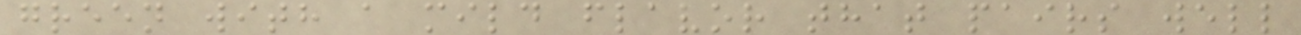green with a mild flavor that pairs well
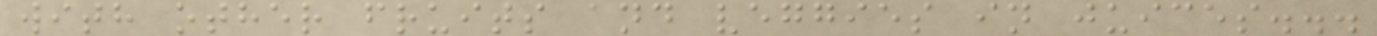with other fruits and veggies in juices...
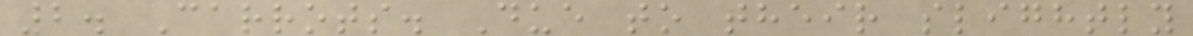2. Carrots. Due to their slightly
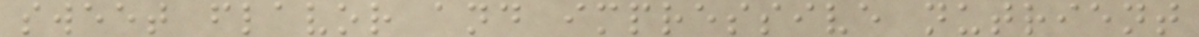sweet flavor and impressive nutrient
